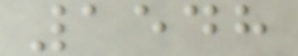1548
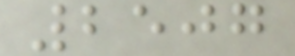2507
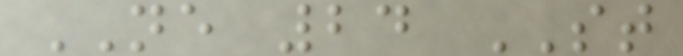NE 24 ST
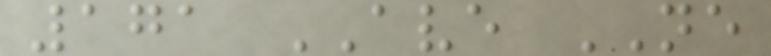171 AVE NE
